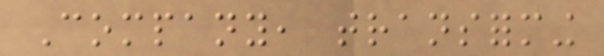Company, transforming
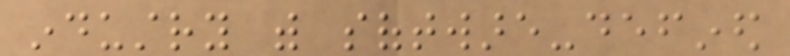industry with software-defined
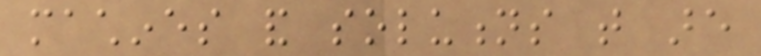machines and solutions that are
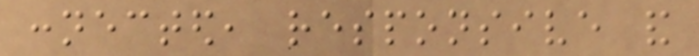connected, responsive and
